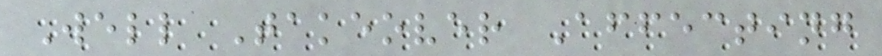Well Takeover Affecting
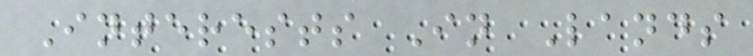Interests In Lands
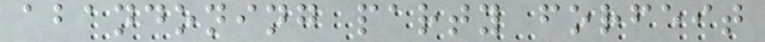abandoning party forfeit
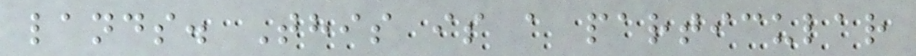lands. This is a particular
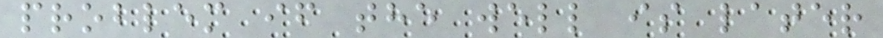problem if the well is later
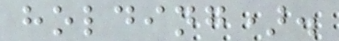holding).
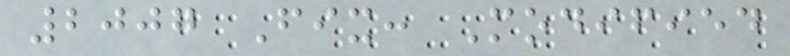2007 Fix: Modified
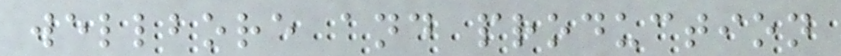wellbore and production
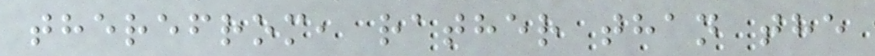therefrom, rather than the
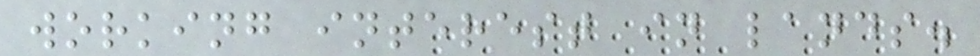working interest in lands.
